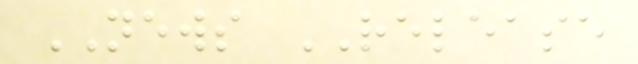NEWS RELEASE
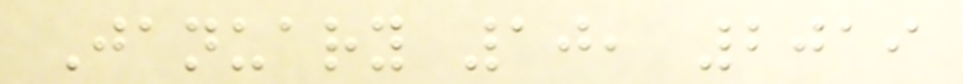January 10, 2019
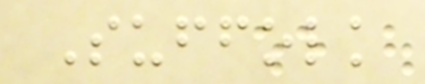Suffolk
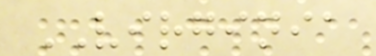VIRGINIA
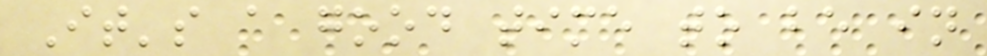It's a good time to be in
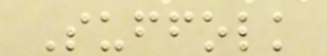Suffolk
